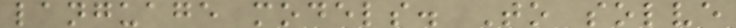language models. To solve
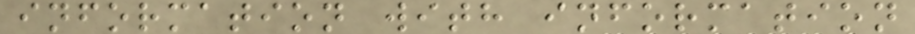information with information
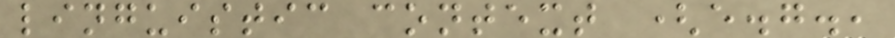linguistic context (e.g.,
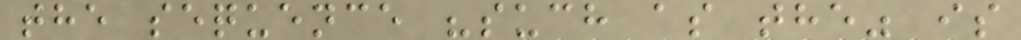the sequence "such as the" is
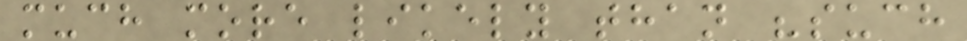much more likely than "such
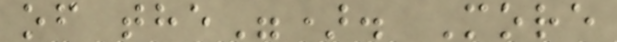of the"). More
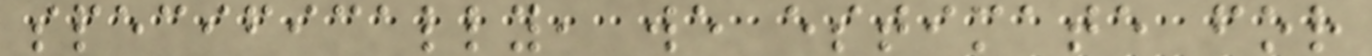specifically, we estimate for
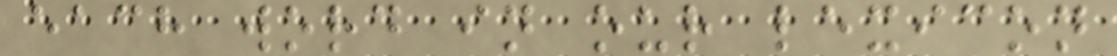each word in our lexicon
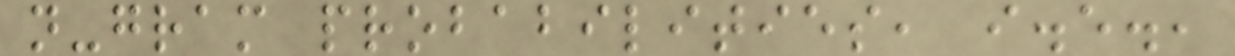n-gram probabilities, i.e.,
